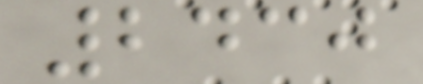2430
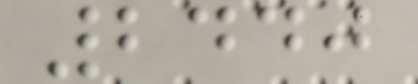2440
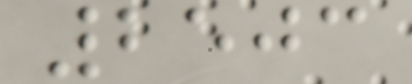2503
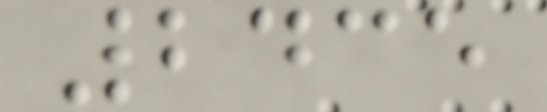2435
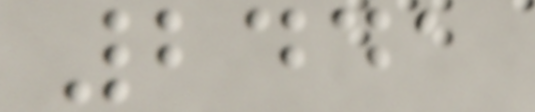2441
